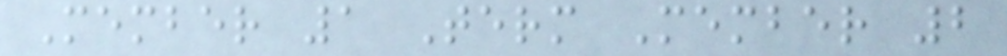Member 1 Term Member 2
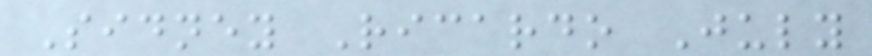Sidney Ricardo July
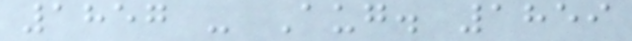1857 - Aug. 1859
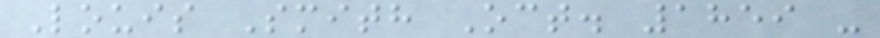Louis Smith Oct. 1859 -
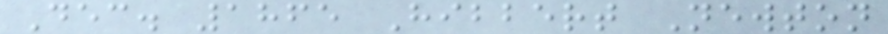Dec. 1865 Hibbert Newton
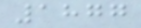1877
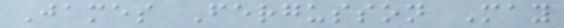James Fergusson May
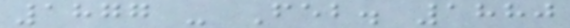1877 - Feb. 1880
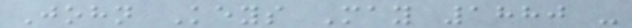John Keys May 1880 -
